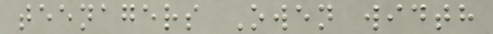teenagers Owen width
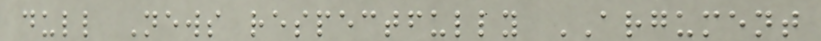dull News respectfully ARGUMENT
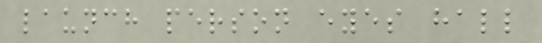launch person eyes hall
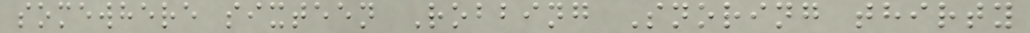somewhere sixteen Robbing Snoring thirty
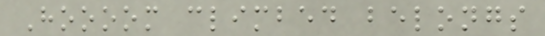Hoooom climbed belongs
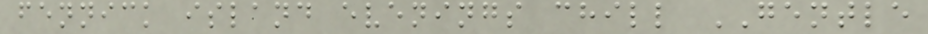fennick island evenings chill GENTLE
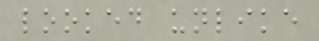looked unlike
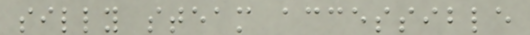silly steam accessible
